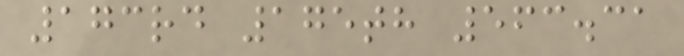173rd 175th 563.31
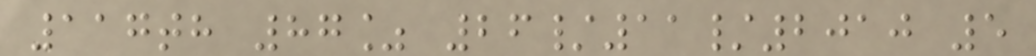117th 87% 26/11/2010 5
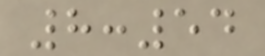8:54
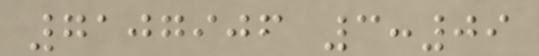7107906 3:09
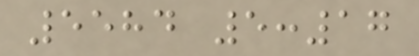5584 5:17
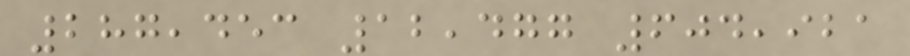287,453 12,477 604,921
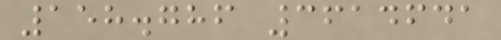158.786 3614641
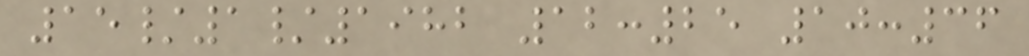15/1/1982 12:25 10:36
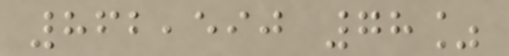862,590 78%
